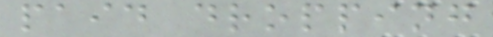paid dropping
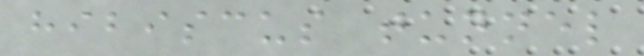hibiscus tunnel
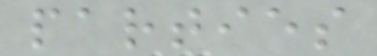parties
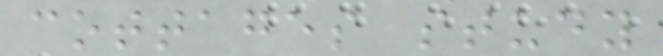cottages study
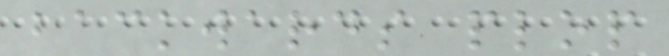backwards plop
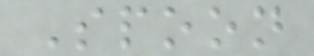Spoon
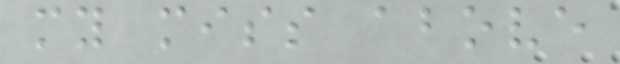my miss above
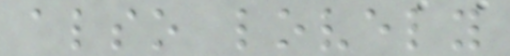also lovely
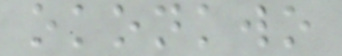okonkwo
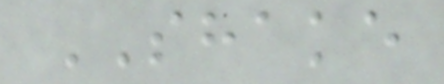SHAKE
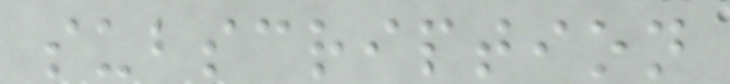subscription
